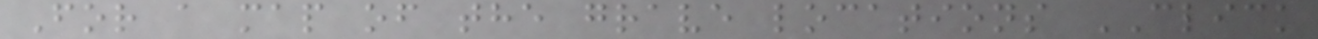For a map of the grave locations CLICK
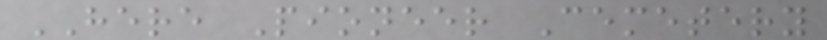HERE Pioneer Cemetery
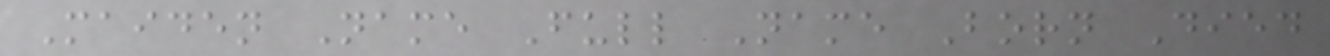Maiden Name Full Name Born Died
